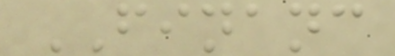FINANC
